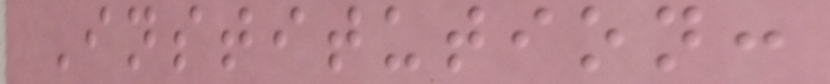Institution:
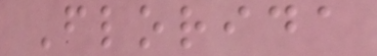Florida
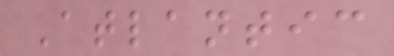Atlantic
